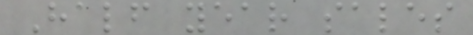Half year sales
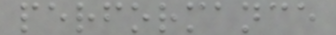performance
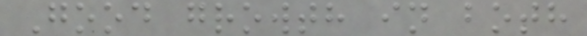Good growth in both
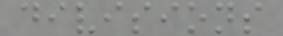divisions
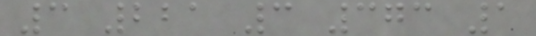3 221 3 373 1
